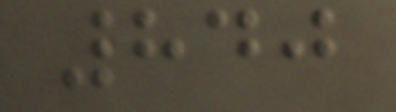840
